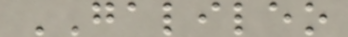GALILEO
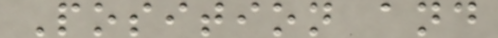Position and
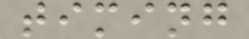timing
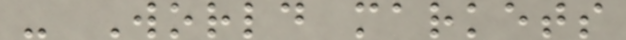- World markets
